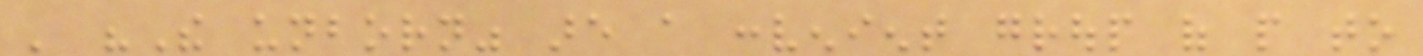' "The unborn" are a convenient group of people to
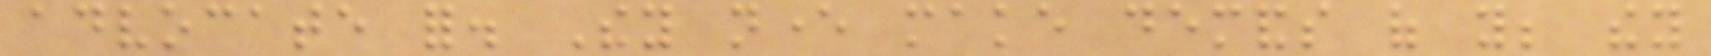advocate for. They never make demands of you; they
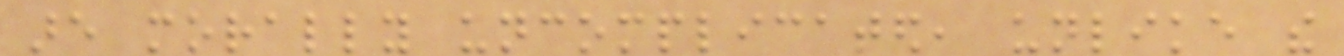are morally uncomplicated, unlike the
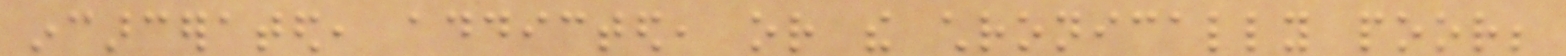incarcerated, addicted, or the chronically poor;
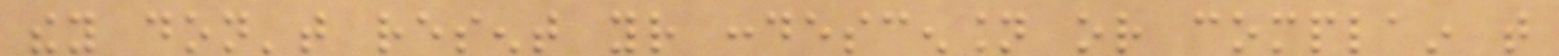they don't resent your condescension or complain that
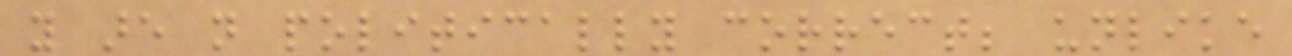you are not politically correct; unlike
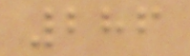286
